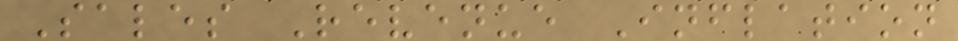Sales Revenue Inflation
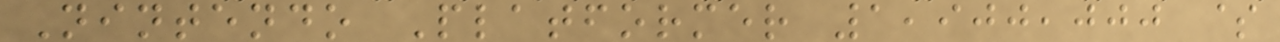Nintendo Platformer 1,900,000 $
